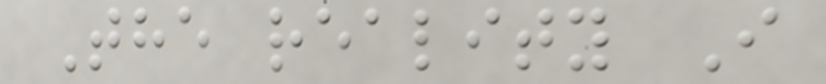The reality I
